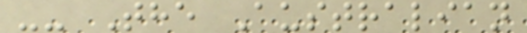-- The Australian
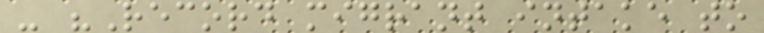- "Record migrant intake to
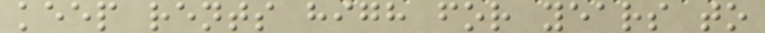keep rents high for years to
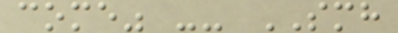come" -- SMH
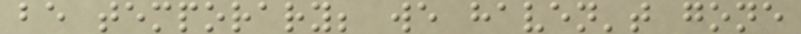be temporary; we haven't gone
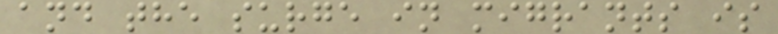and the surge in migrants is
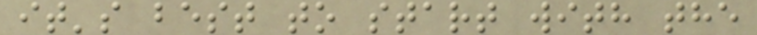it's best to start with the
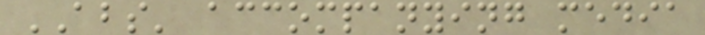ABS' accompanying media
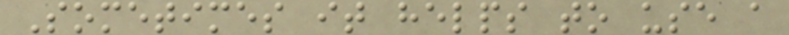Sometimes it helps to use a
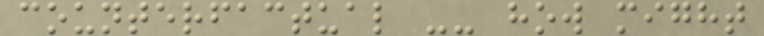counterfactual -- how might
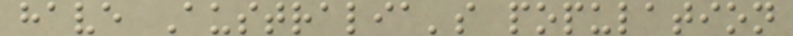have Australia's population
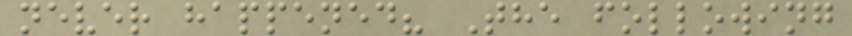never happened? The following
